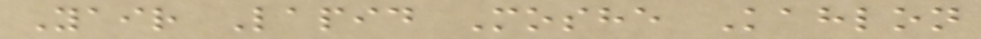Yair Lapid Moshe Kahlon
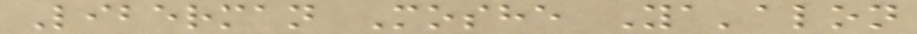Liberman Moshe Ya'alon
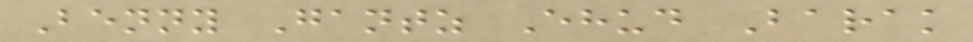Benny Gantz Ehud Barak
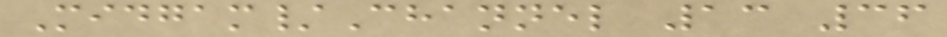Midgam/Channel 13 36
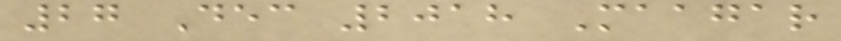27 Dec 2018 Maagar
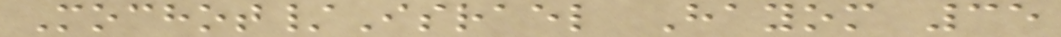Mochot/Israel Hayom 35
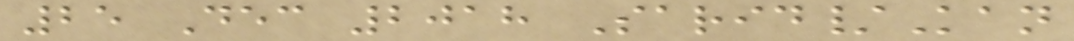25 Dec 2018 Sarid/Kan
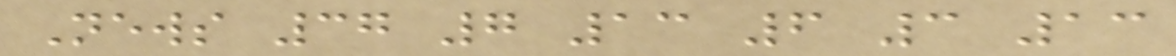News 37 7 13 6 3 13
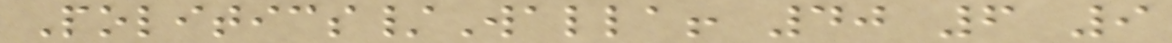Politics/Walla! 40 6 9
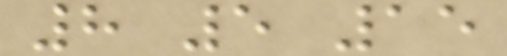8 5 15
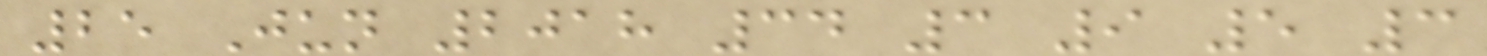25 Jun 2018 34 3 9 5 3
